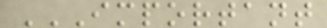IMPORTANT
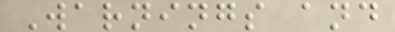Warnings and
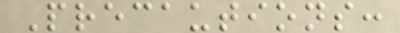Precautions:
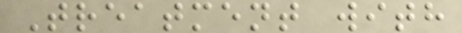Treatment with
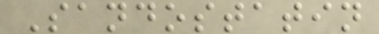Sandostatin
